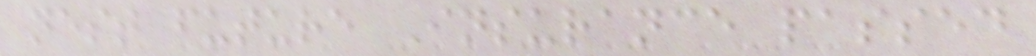nest future Insurance passed
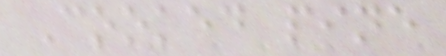Cooked pine
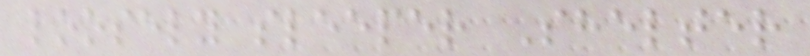loosely sleeper Shelter
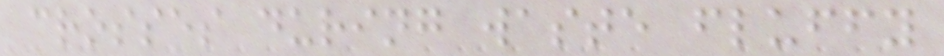crosses during waste fluffy
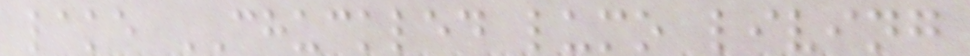lake CHUCKLED lumo living
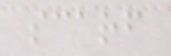scarf
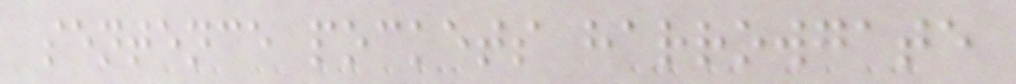sentence pockets harrowgate
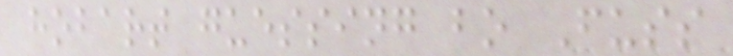hobart guessing bo Fuss
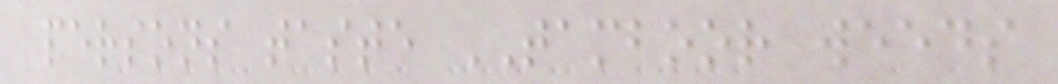persons taste TAMBOOR weeds
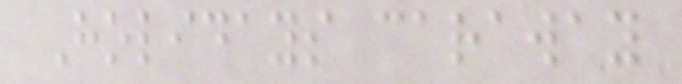Holidays caraway
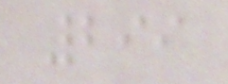299
